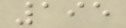195
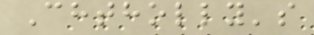Chtholly's
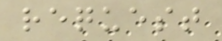request
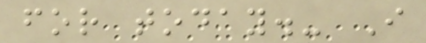for today.- I
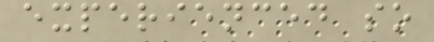experienced so
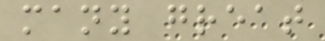many great
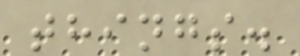things.
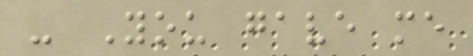- You gave me
